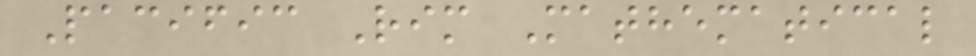Pacific Rim Mathematical
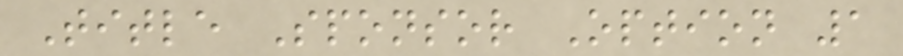Title Sponsor Option 1
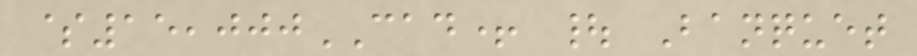$15,000CAD+ | Banquet
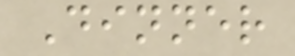Dinner
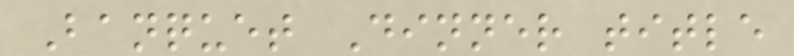Banquet Dinner title
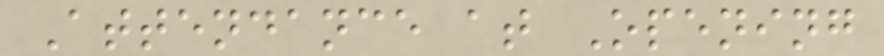Attendance at Opening
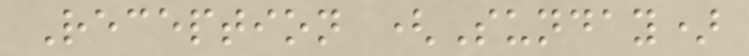Reception (Sunday)
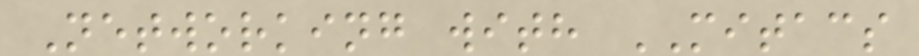Networking with MITACS
